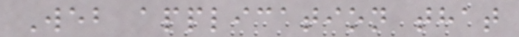Web application that
